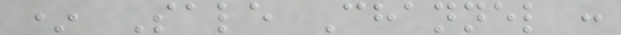* Sale Channel :
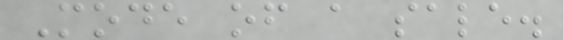Mode of a sale.
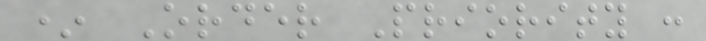* Order Priority :
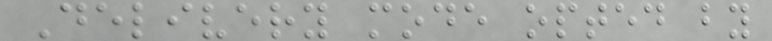Delivery mode opted by
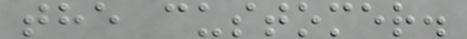the customer.
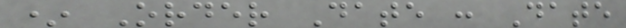* Order Date : Date
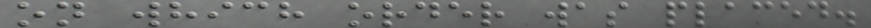on which order was placed.
